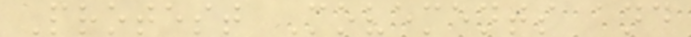Protest Movements and
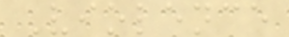Violence
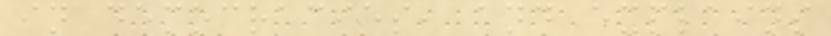in democracies, and explains
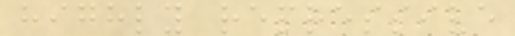highly repressive
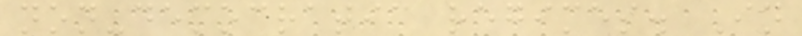non-democratic regimes. In
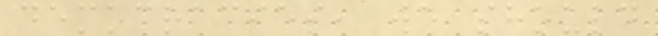democracies, we should
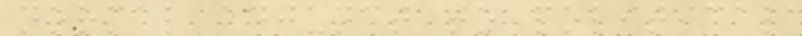normal adjunct to political
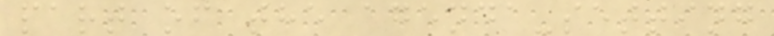part of the agenda-setting
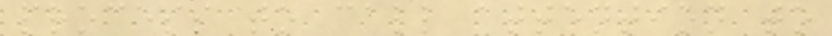process to call attention to
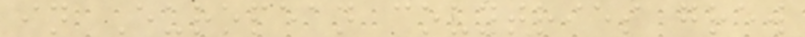in European countries grew
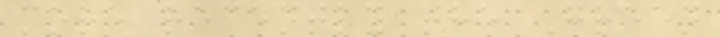more recently the Green
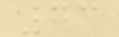73
